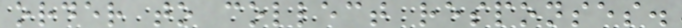order to collect responses.
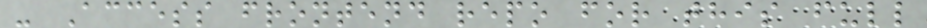- Access frontend repo for this full
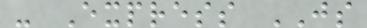- Express JS
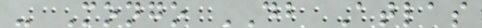- Mongo DB Atlas
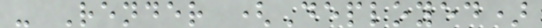- Render (Deployed)
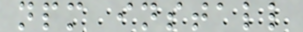npm install
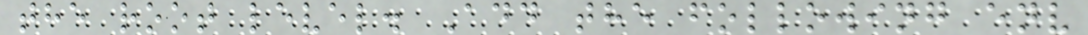the root level. Add the following env
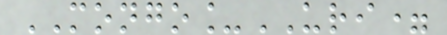MONGO_URI=
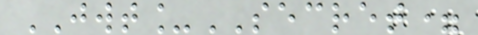JWT_SECRET=
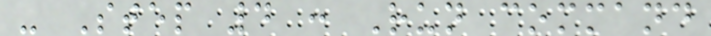- Step 4 : Run command
